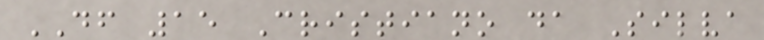DF 15 Cristiano da Silva
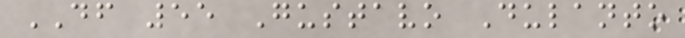DF 55 Gustavo Dulanto
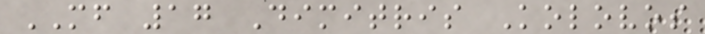MF 17 Dimitris Kolovos
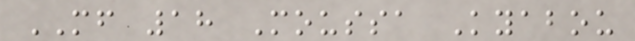MF 18 Moussa Kyabou
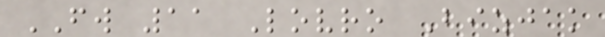FW 11 Lovro Bizjak
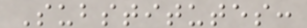Substitutes:
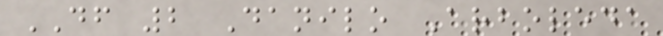DF 2 Danilo Arboleda
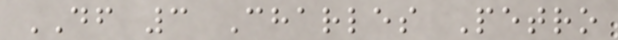DF 3 Charles Petro
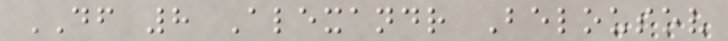DF 8 Alexandr Belousov
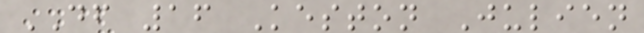DF 16 Keston Julien
